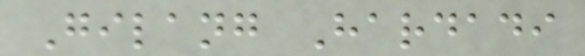Gilang Hardadi
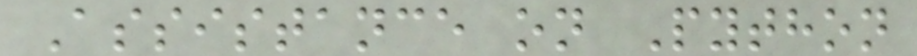Assistance on Python
